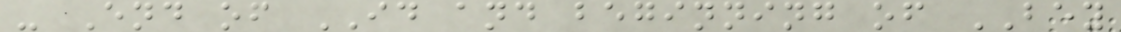- End of ID and beginning of BEY
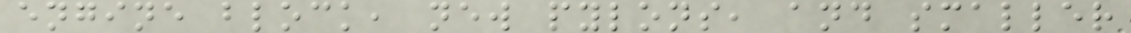engine block, new pylons, and smaller
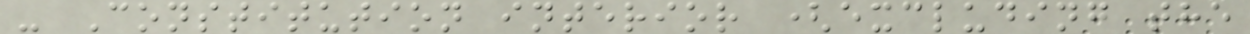- Constitution interior (excluding the
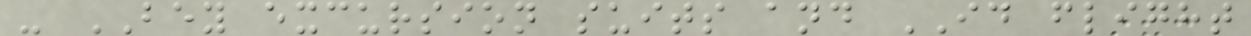- BEY excursion suits and ID flight
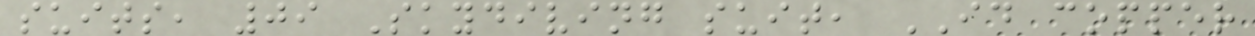suits, 09 Skydiving suit, ID copper
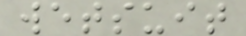wetsuit
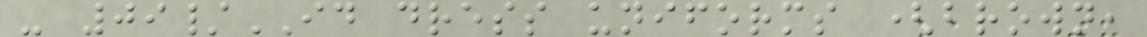- 09/ID dress uniforms (brown,
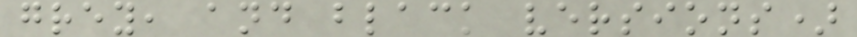grey, and black versions)
